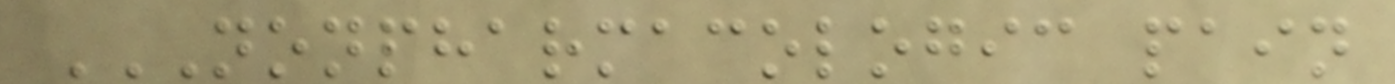NONPHARMACOLOGIC PAIN
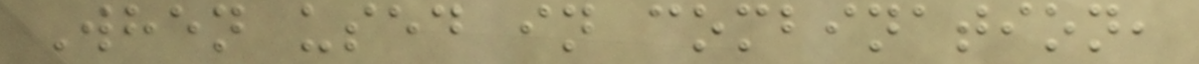When used in combination,
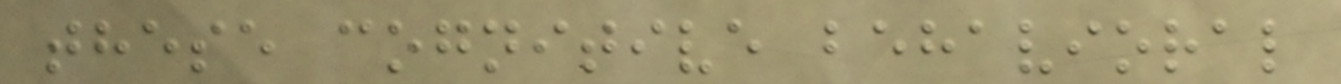these cognitive behavioral
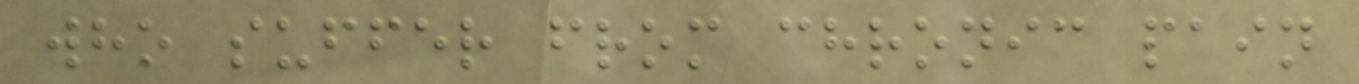who suffer from chronic pain
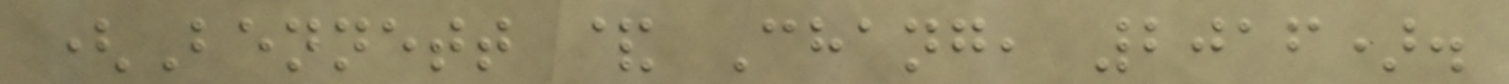(Bennett & Chang, 2016).
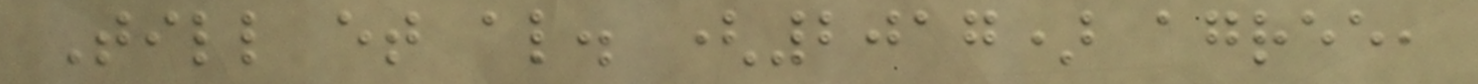Till et al. (2017) agree,
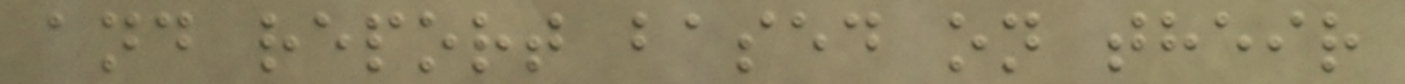and report based on their
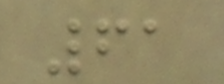61
